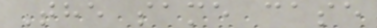The same case
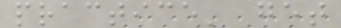practice' get
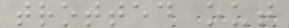trotted out
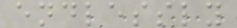endlessly
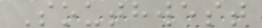Southwest
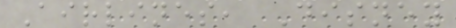Airlines, Disney
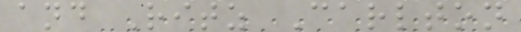and Ritz Carlton
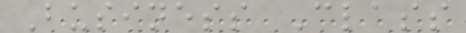Business Class
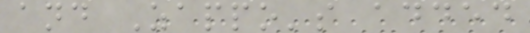and Zappo's added
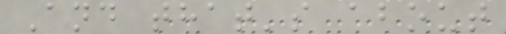And that's about
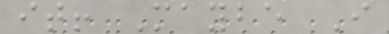it! Maybe I
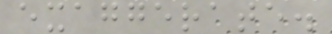exaggerate.
